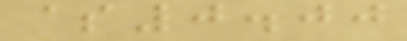$0.00
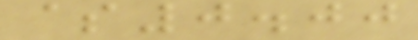$0.00
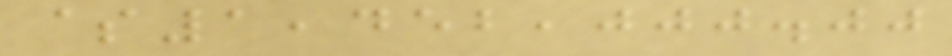$1,452,000.00
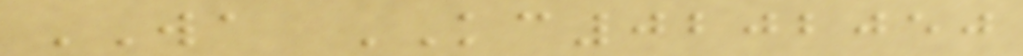WA KC0202050
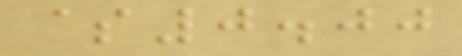$0.00
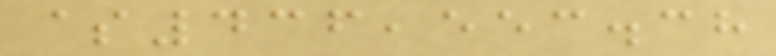$436,553.38
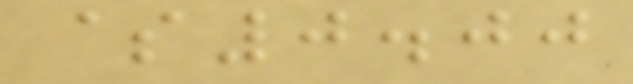$0.00
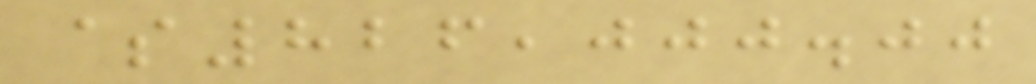$826,000.00
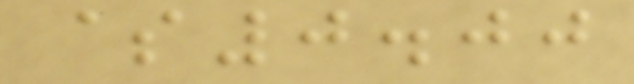$0.00
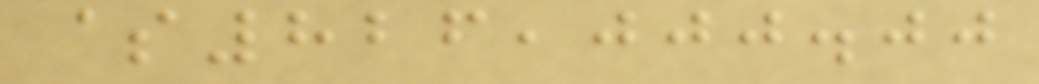$826,000.00
